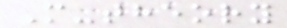M-theory
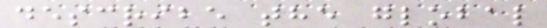describe the global
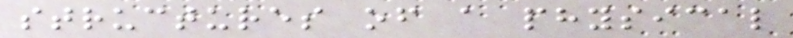structures of a physical
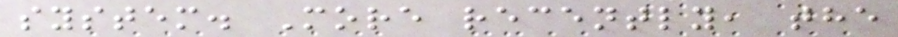system. More recently, the
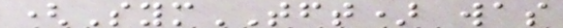(SymTFT) was
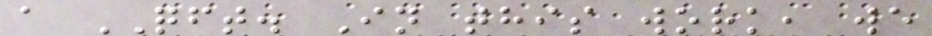a QFT. In this work, we
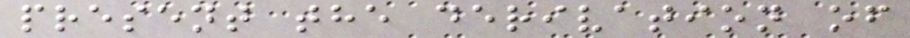present the derivation of
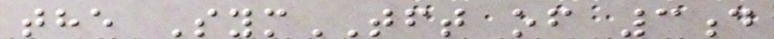the SymTFT of 3d
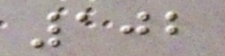102
